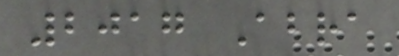2017 Abra
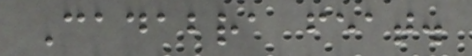Cadabra feat.
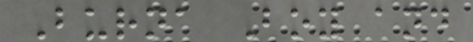Burna Boy and
